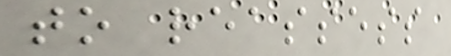to reassess
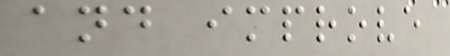and improve
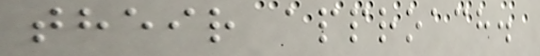their approach.
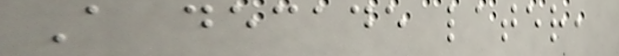A decade later,
